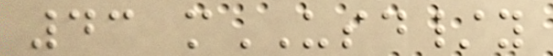43 mUSD/y
